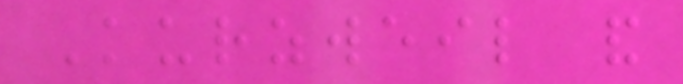Kurzweil and
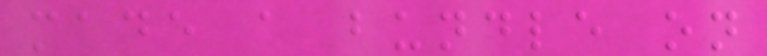made a bundle on
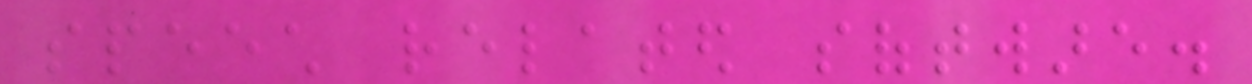speech related software.
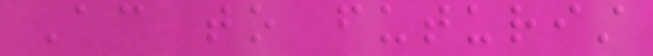According to futurist
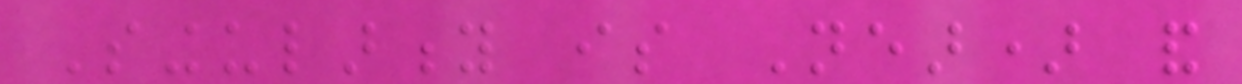Singularity is Near) and
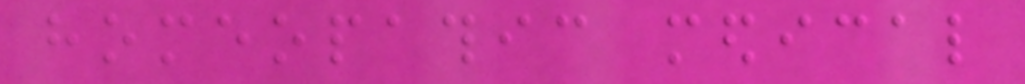homeopathic medical
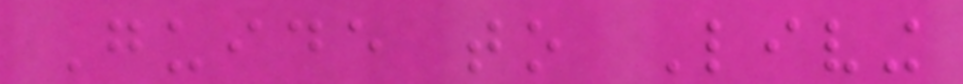Guide to Living
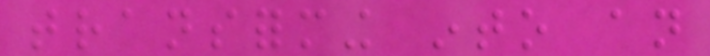transforming into an
